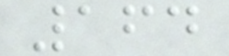164
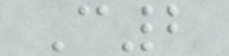C2
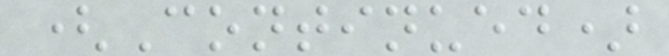(Continued)
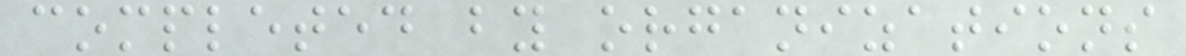completed by organizations
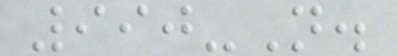990-N.
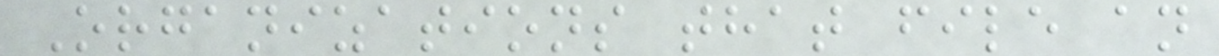Organizations that file an
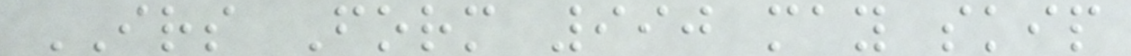IRS Form 990 may skip
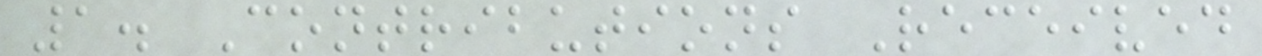1. Contributions Received
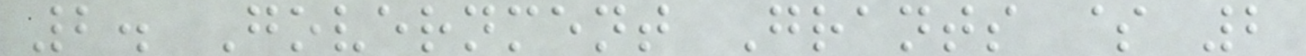2. Government Grants $ 2
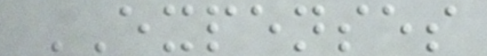EXPENSES
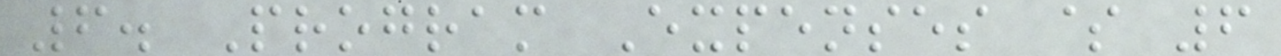6. Program Expenses $ 6
